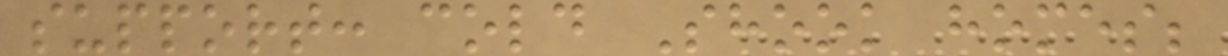support: cold Shook homes;
